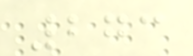273
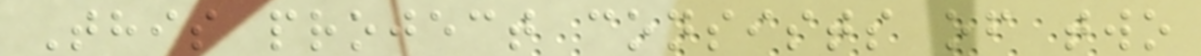This project consists of two
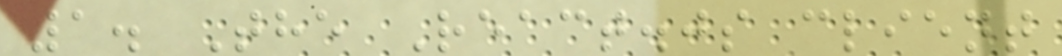1. The React.js client
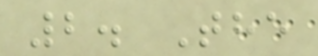2. The
